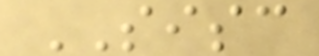SISC
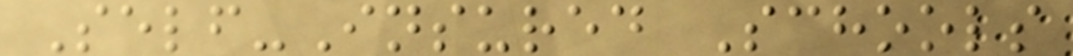Self-Insured Schools
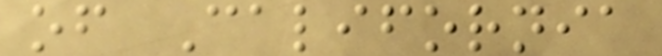of California
